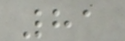81
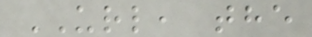URL, the
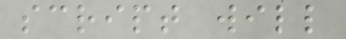script will
